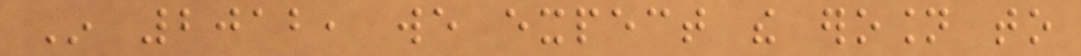In 2012, we expect the erosion to
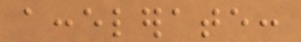accelerate:
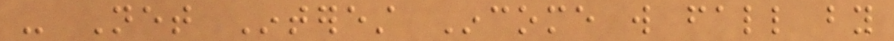- Net Interest Income will fall by
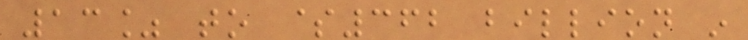13% to $362 billion in
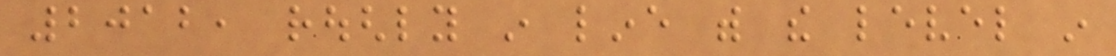2012, roughly in line with the level in
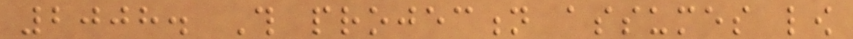2008. This projection assumes low
